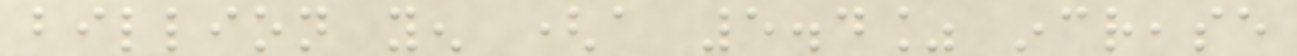billion yen (a 5.4% increase
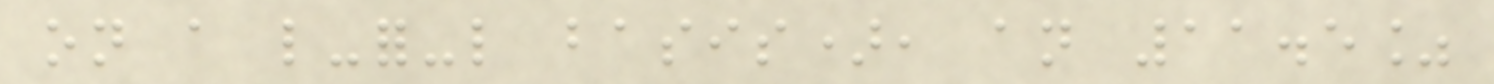on a like-for-like basis), an 11.5%
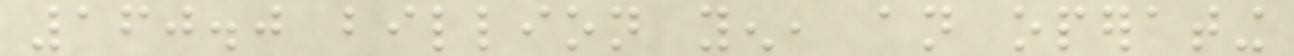160.0 billion yen, an operating
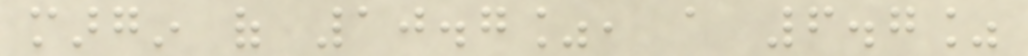margin of 10.7%, a 6.7%
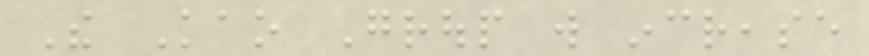The Kao Group will increase
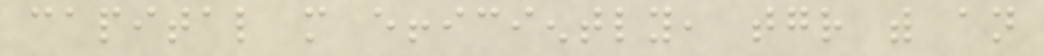capital more efficiently, together with an
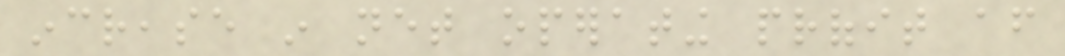increase in net operating profit after
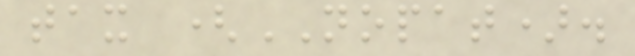tax (NOPAT).
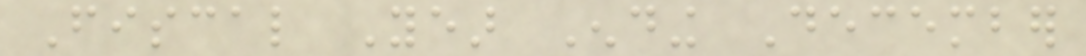Fiscal Year Ending December
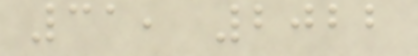31, 2022
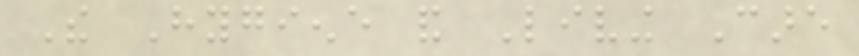The Hygiene and Living Care
